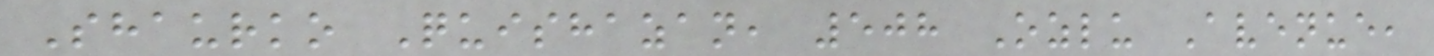Shaurko Quishazan, 508 Ozlu Avenue,
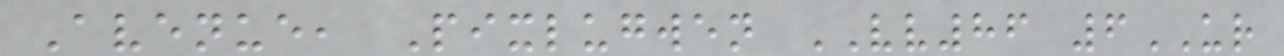Avenue, Pixlugwen VV86 6UR
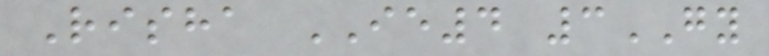Risha IE4 3GY
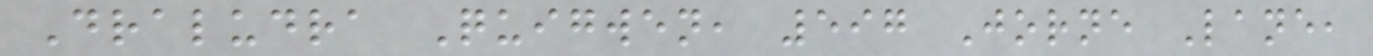Draludra Quigwen, 597 Jorne Lane,
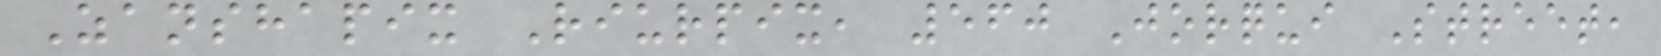Zanshapix Riurpix, 560 Jorqui Street,
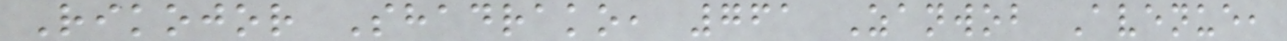Rikojor Shadrako, 761 Zanwob Avenue,
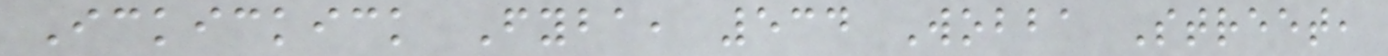Ickickick Fyba, 534 Wobba Street,
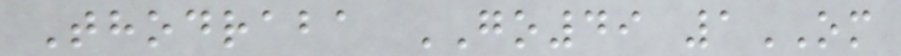Thodraba GO49 1OM
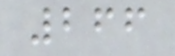266
